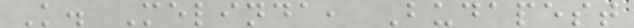K. Melinda, Budapest
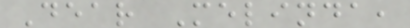Dear Melinda,
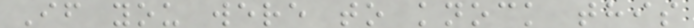If you were to knock this
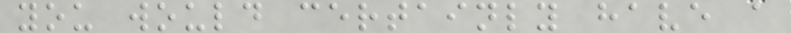you would certainly have a
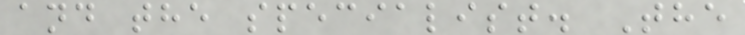and the specialist. The
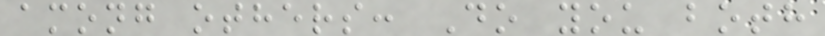among others: Do you both
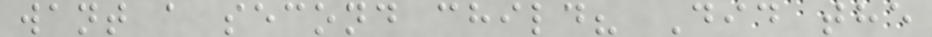want a second child? Did the
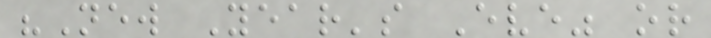"New Year's Eve" or
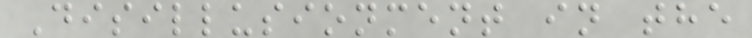Disillusionment in the
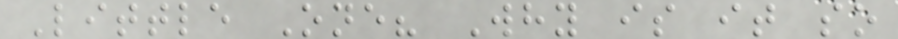Little One? Why is it so
